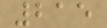215
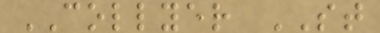COLLYER ST
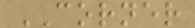CORNER
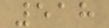518
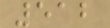512
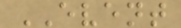EVENT
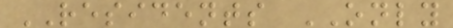RESIDENTS ONLY
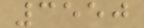3550
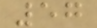57
